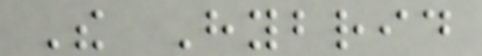The Hybrid
